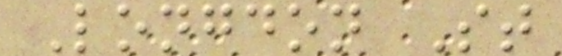Longdon St
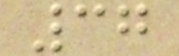37
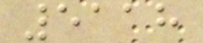5118
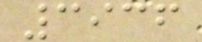3936
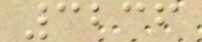3236
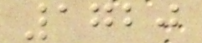1720
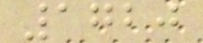1720
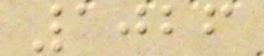1026
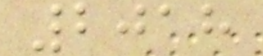2018
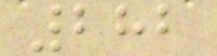282
